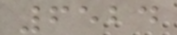6524
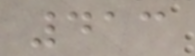413
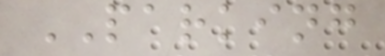PARKING
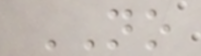NO
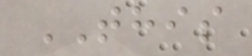THIS
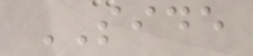SIDE
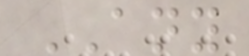ANY
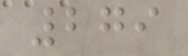279
